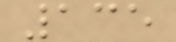135
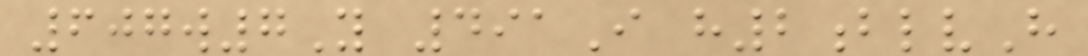607w7Y 491I h2blvH
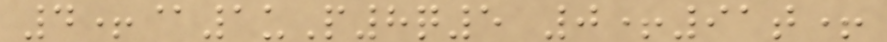4+@1uP8q5 0+91t+
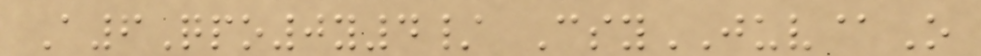A6Qpo0y4/ CsyJUV@O
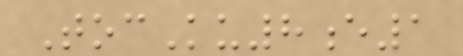TocKu8e1
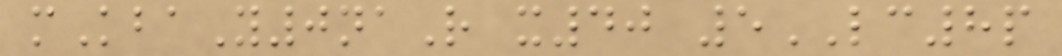mKbaY0naR x40 5LC8p
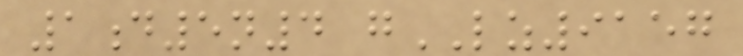1d5n4 gLZ9157
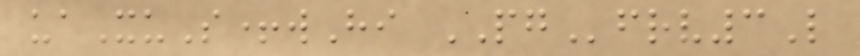uaXuS+wHi PGfrv3L
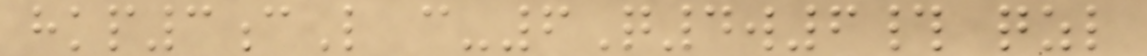hkp3cL c-6Q4w6# qzl
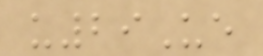u29Ue
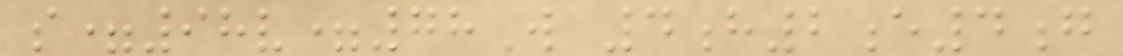s=98v=78W 4h2e4g
